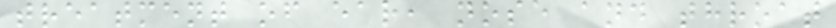treatment of ear, nose and throat
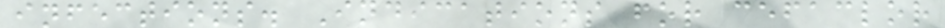infections. Indications for cefaclor
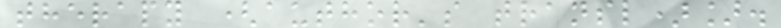therapy (author's transl)].
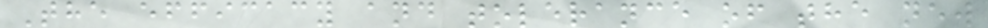The efficacy and tolerance of the new
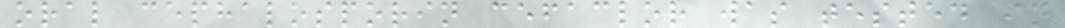oral cephalosporin cefaclor was tested in
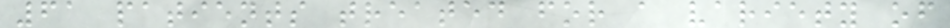61 patients treated for a variety of
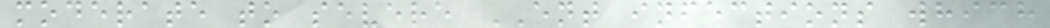moderate to severe ENT infections which
